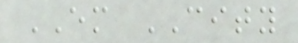EM CITY
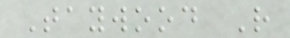Taywood R
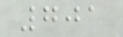701
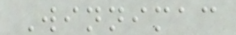Winnimac
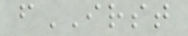fIRST
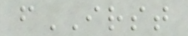fIRST
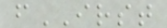fIRST
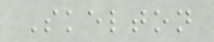Skelton
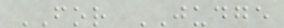FOR JUDGE
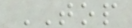TOP
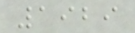1929
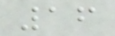16
